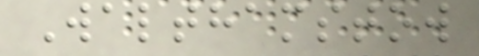Walthamstow
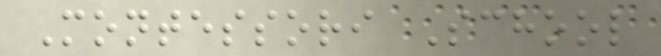Montessori School
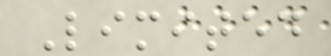Limited
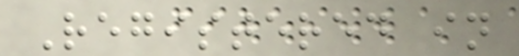Registered in
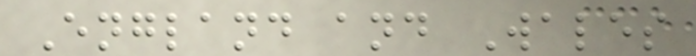England and Wales
